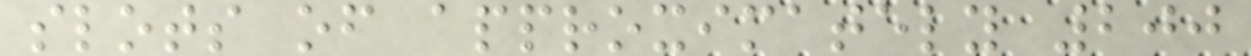slots of approximately 200
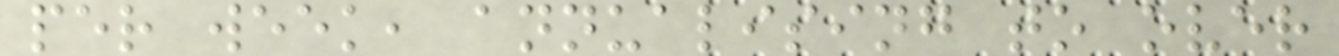per week, annualising to over
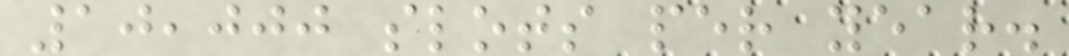10,000 slots per year.
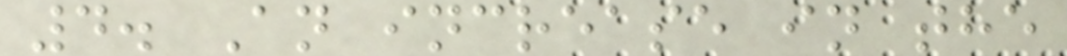4. An increase in the
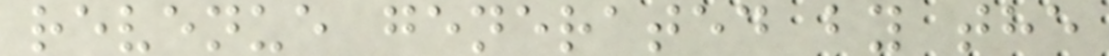revenue generated by the
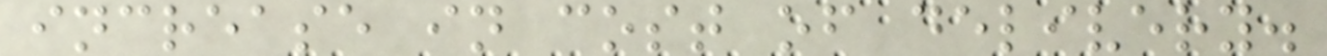increase in cost of delivery.
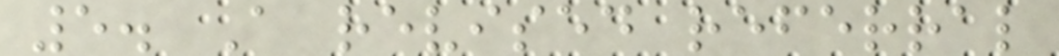5. A revised referral
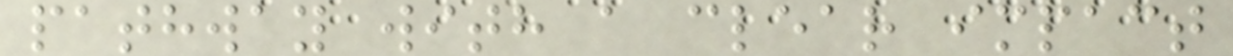pathway with a clear impact
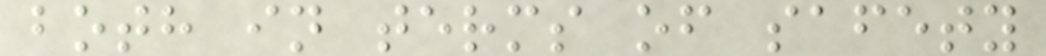both in terms of safety
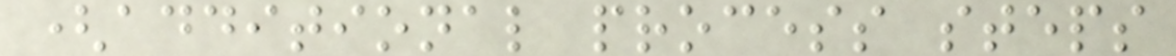(additional process steps
